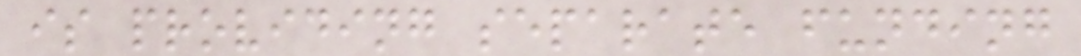is providing separate funding
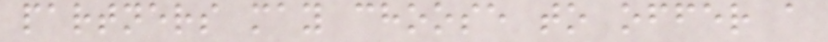partners may choose to offer a
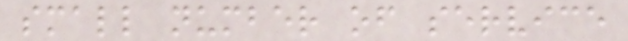small number of service
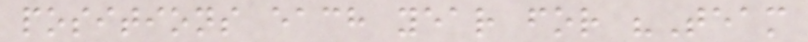positions each year for "Team
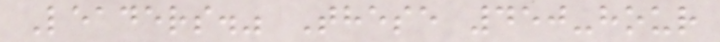Leaders." These 450-hour
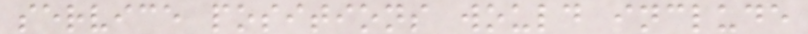service positions would include
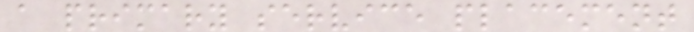a primary service placement
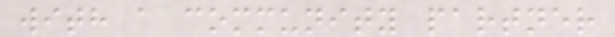with a community partner
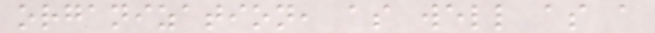organization, as well as a
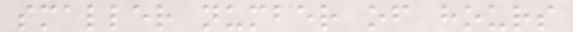smaller number of hours
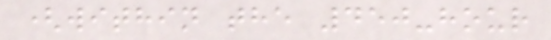(within the 450-hour
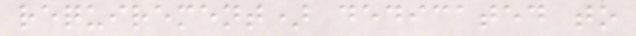requirement) dedicated to
